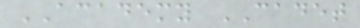ACADEMY CADET
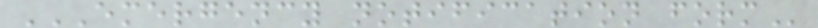EMERGENCY NOTIFICATION FORM
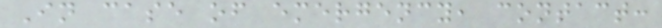In case of emergency, contact:
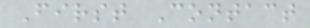First Contact
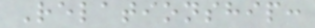Relationship:
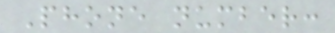Phone number:
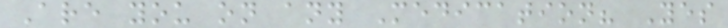Are you on any Medication? Yes
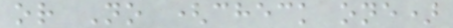or No (check one)
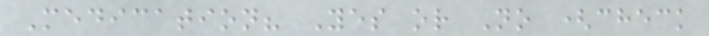Medication? Yes or No (check
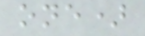one)
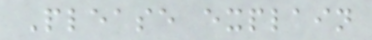Please explain
